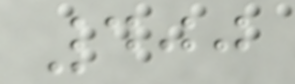400
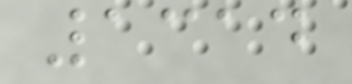1314
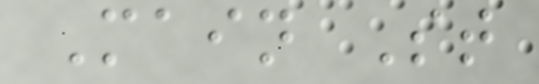Main St
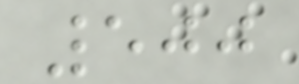500
